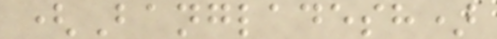(Bangladesh)
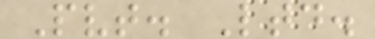Pvt. Ltd.
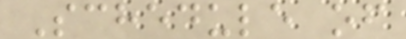Schedule of
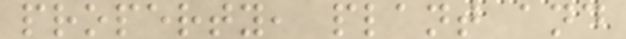property, plant and
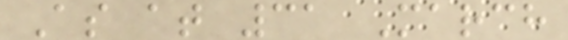As at 31 March
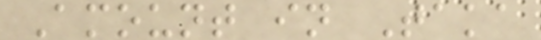Amount in Taka
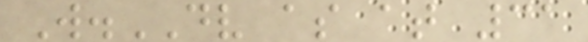W.DV as at 31
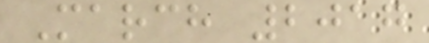March 2017
